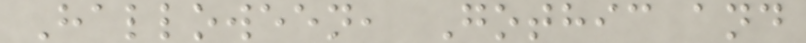Halloween, Gothic and
